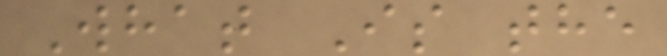What Is the
